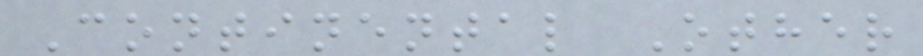Continental Other
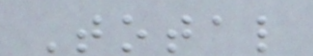Total
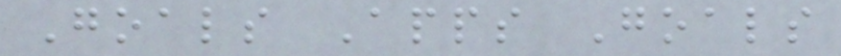Goals Apps Goals
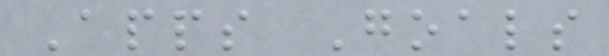Apps Goals
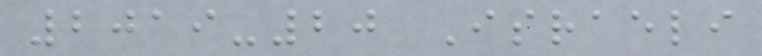2019-20 Israeli
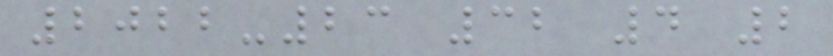2022-23 32 4 2
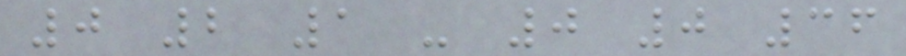0 2 1 - 0 0 36
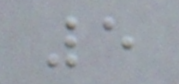5
